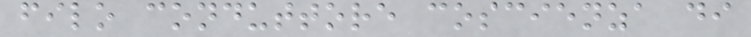filo conduttore coscienza di
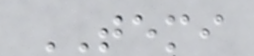TEMI
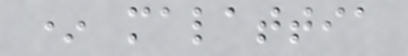* malattia
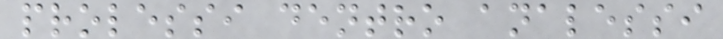prolessi dentro analessi
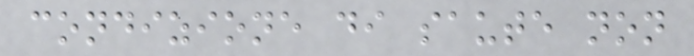condizione di saute non
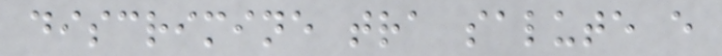discrimine tra salute e
